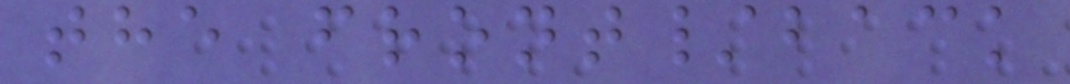the front/back
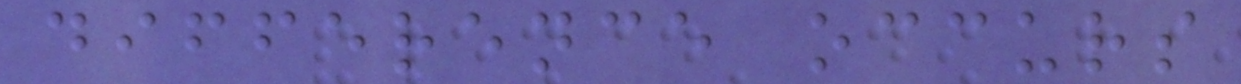difference occurs
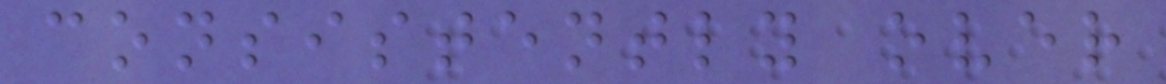consistently over
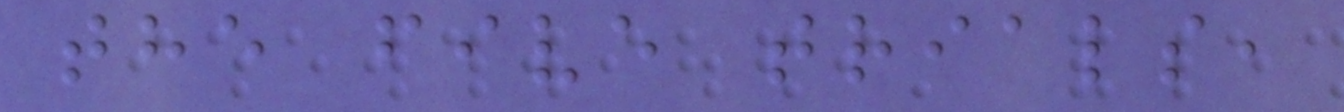the five trials,
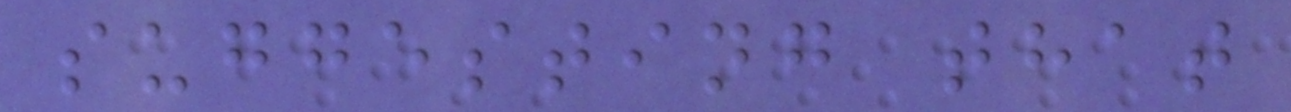suggesting that
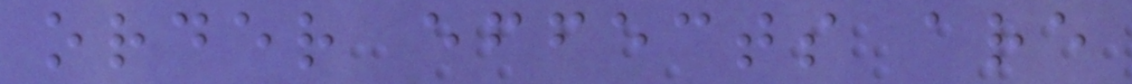order effects are
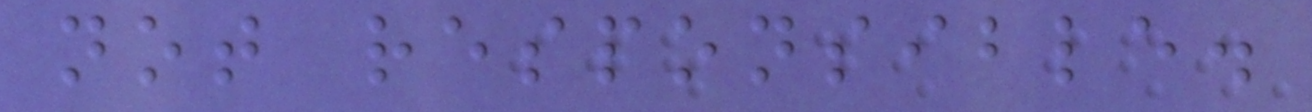not responsible.
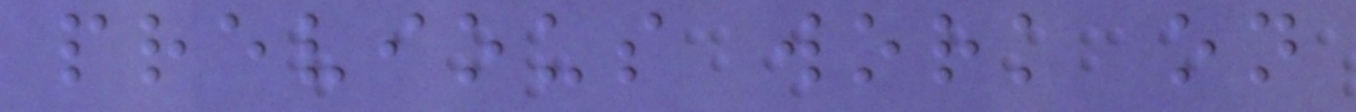previous work on
